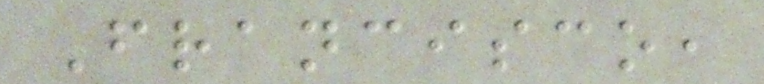Francisco,
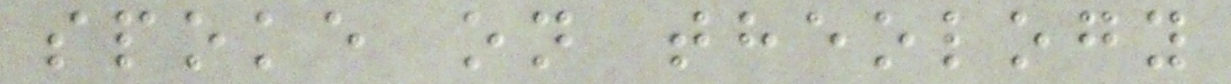spoke on theology
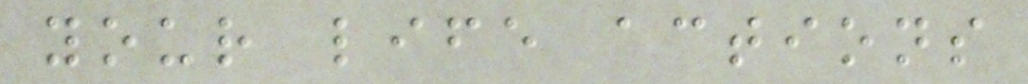your life actions
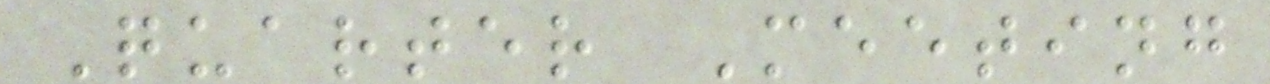Quarter Meeting
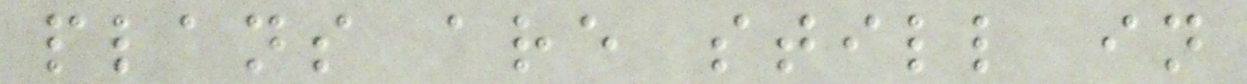plans are still in
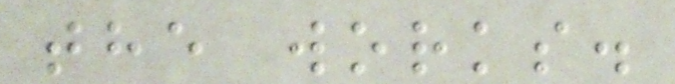the works.
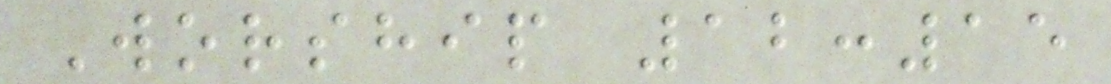Worship 12:15
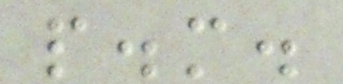p.m.
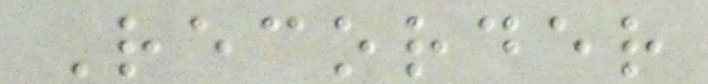Recorder
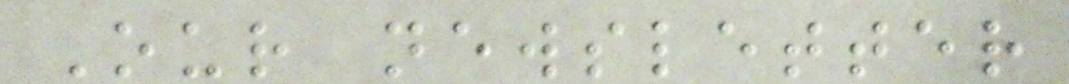Our newsletter
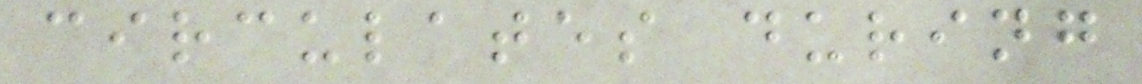circulates during
